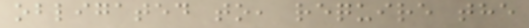obligated to, require the
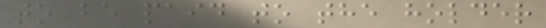to be paid to the holder
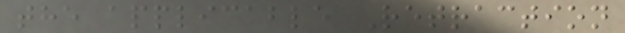the applicable Retraction
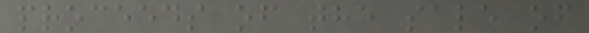proceeds of the sale of
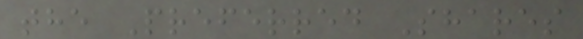the Preferred Shares
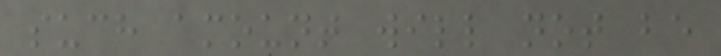such amount will not be
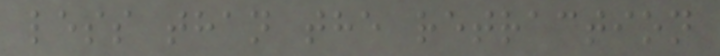less than the retraction
